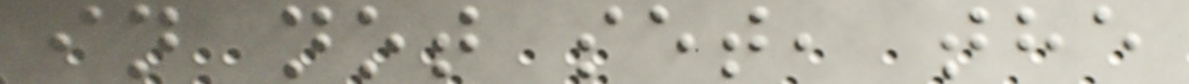in not set, the
